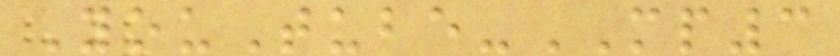YouTube-MP3
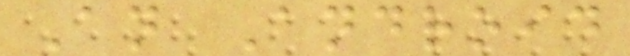An Android
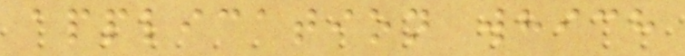application which
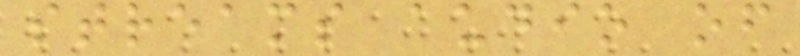streams audio of
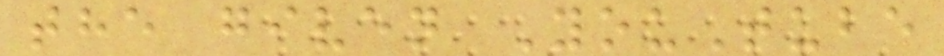the given YouTube
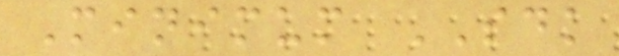Minimum SDK
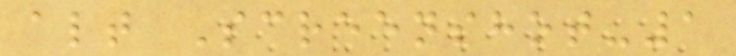alt Screenshot-1
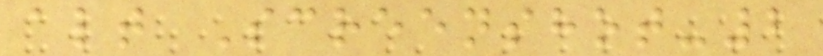alt Screenshot-2
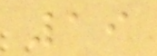19
